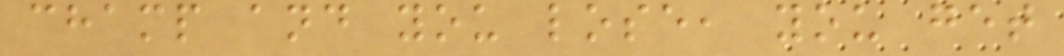champ and you lose, you get
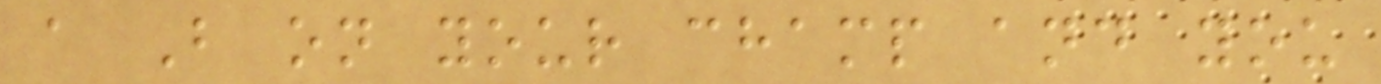a B on your champ and you
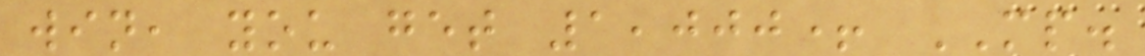win, you get 1,000+ MP.
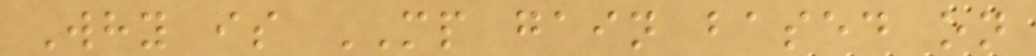Why is MP gain based on
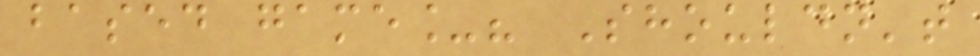based game_? Shouldn't
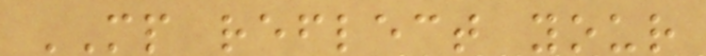MP reflect your
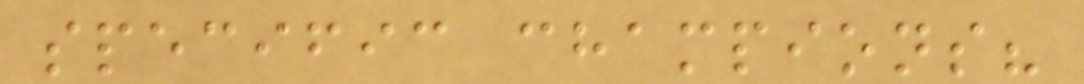specific champions?
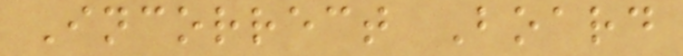Incorrect Board
